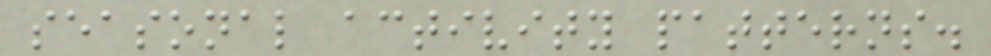seasonal activity patterns.
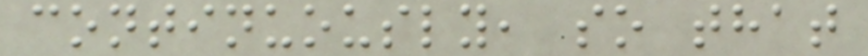continuously, so that
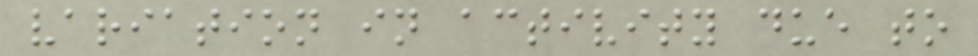variation in activity due to
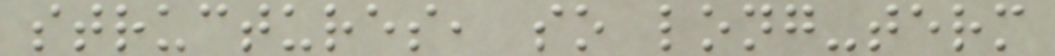structures, so long-term
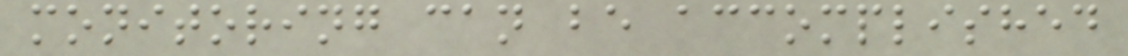monitoring can be accomplished
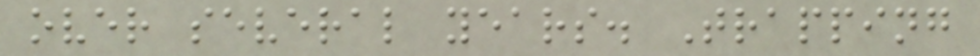over several years. Trapping
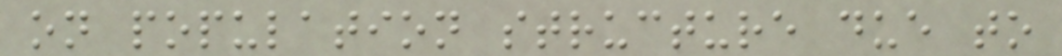on population structure due to
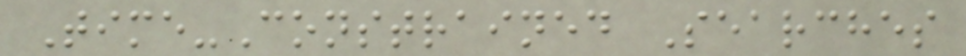Time-Constrained Searches
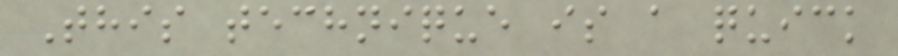This technique is a quick
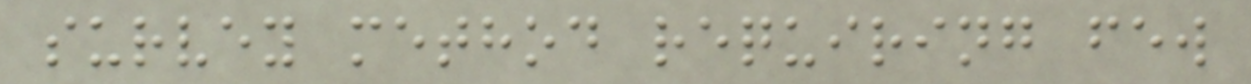survey method requiring few
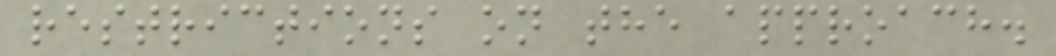restrictions on the approach.
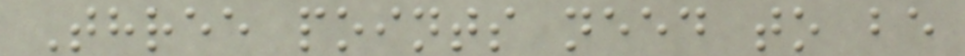Three points need to be
